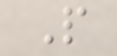P
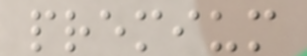premium
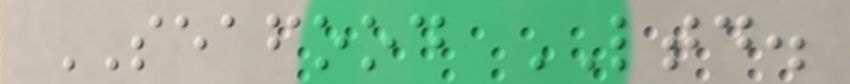SEAFOOD LTD.
